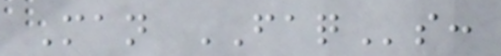Man FAQs:
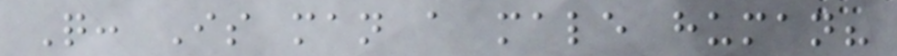Q: Is man a male human?
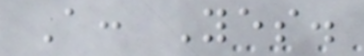A: Yes.
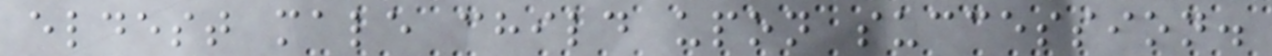eldest male child upon succession.
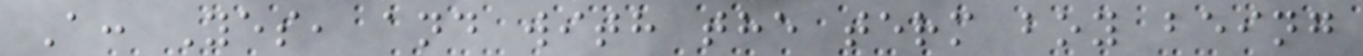A: Yes, and with the term boy being
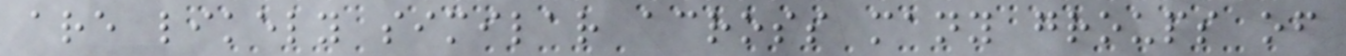are likely similar across many groups of
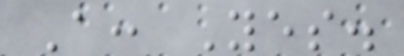A: Yes.
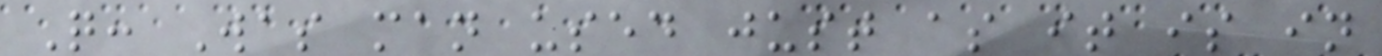Q: Was man used just as it is in
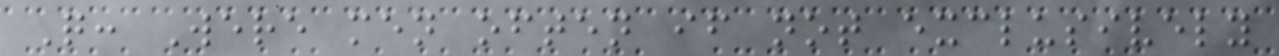Q: Were men often if not exclusively
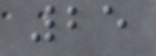25
